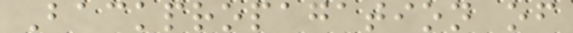Backpropagation of
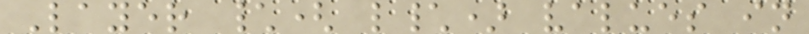Layer \( l\) values in
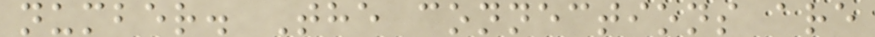number. The connections are
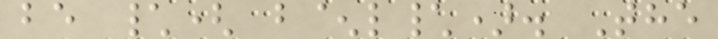be \( b^l\). The
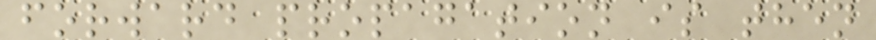forward propagation is then
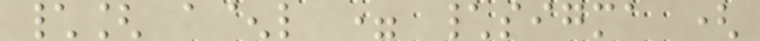\[ a^l = \sigma (
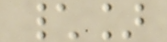\]
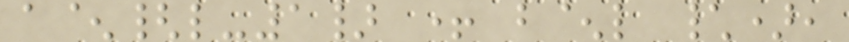a^{l-1} + b^l \),
